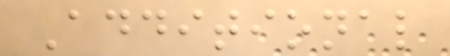Additional
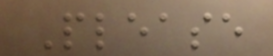Please
